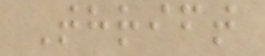Thrift
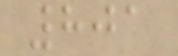801
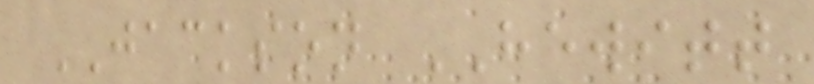JACKSON HEWITT
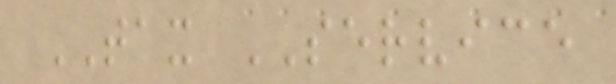TAX SERVICE
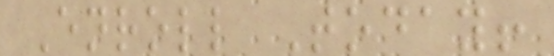Enroll Today!
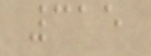315
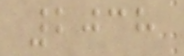2038
